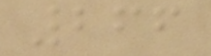266
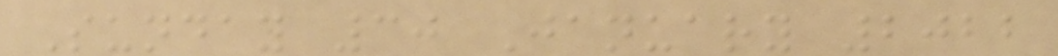Sunday 30 January 2022
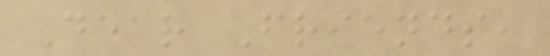Dear Friends,
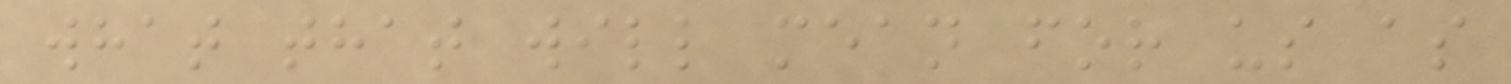what that will mean for us as
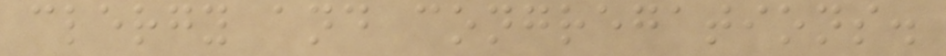clergy and congregations.
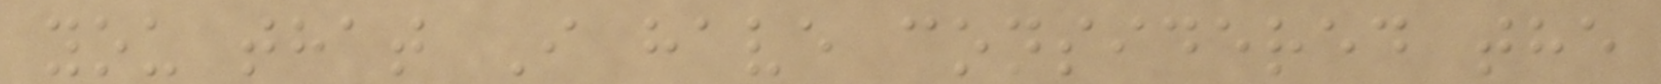you that I have considered the
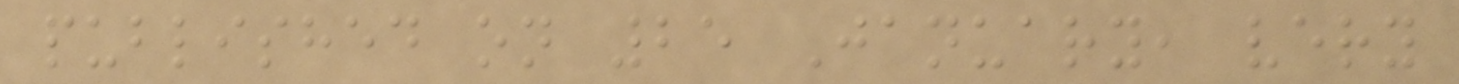published on 25 January, very
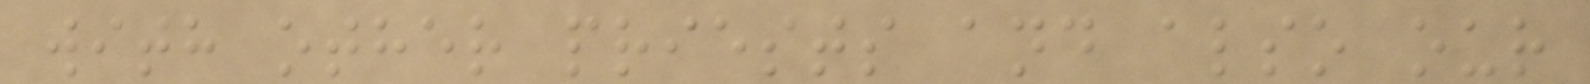with other priests and also our
